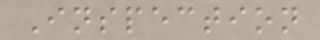Inspection
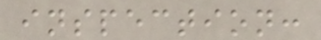inspection:
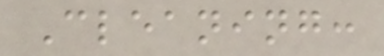Cleaning:
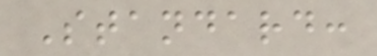Standard:
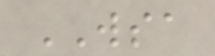WSA
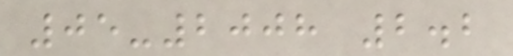05-2008 2.2
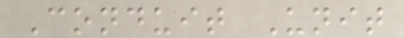Conduit Unit
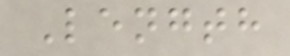Length
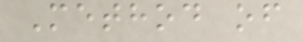Method of
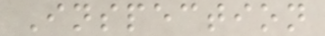Inspection
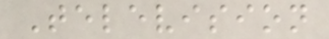Television
